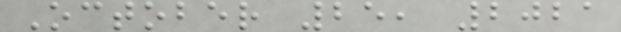October 25, 2021
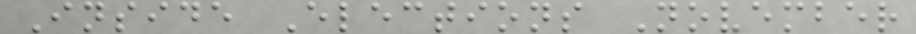Inside Elections November
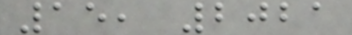15, 2021
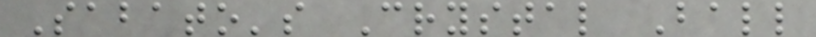Sabato's Crystal Ball
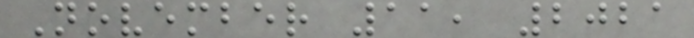November 11, 2021
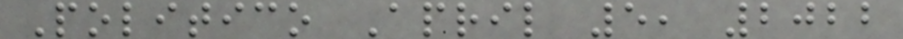Politico April 5, 2022
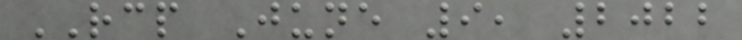RCP June 9, 2022
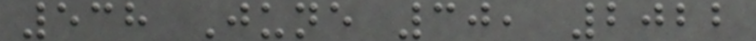538 June 30, 2022
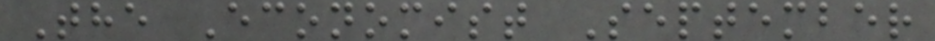The Economist September
